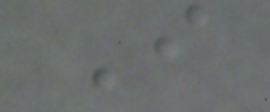I
